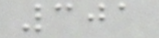301
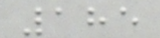185
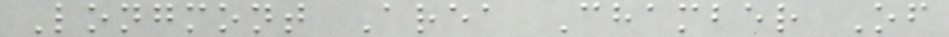Longmont Area Chamber Of
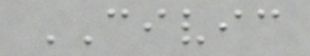CIVIC
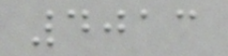4013
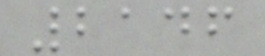2146
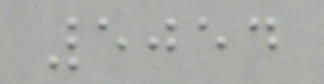5054
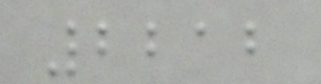2212
